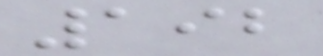192
